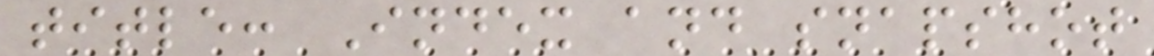title: Index and snapshot
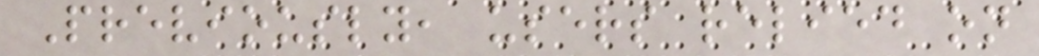Previously, users relied on
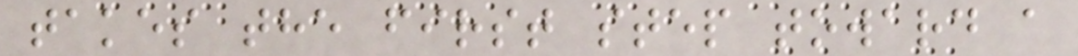takes the first step toward a
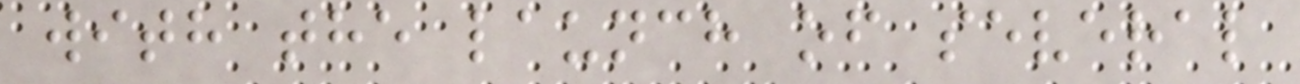with the launch of several
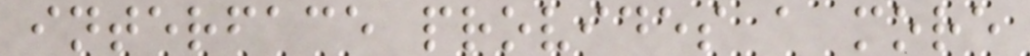interface provides a more
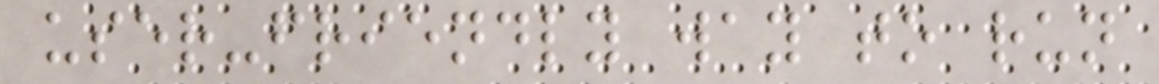user-friendly way to run
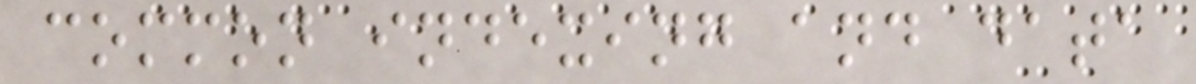common indexing and data
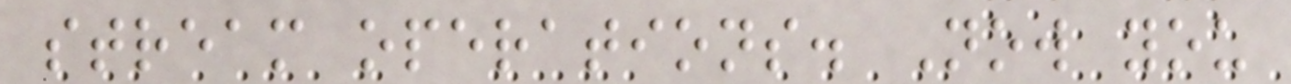stream operations. Now you
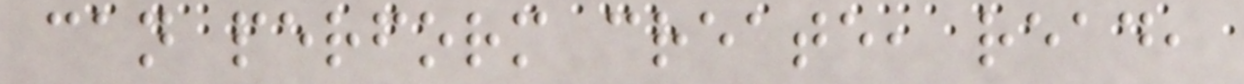can perform create, read,
